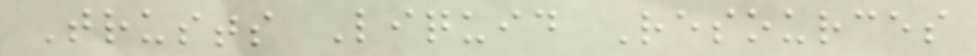Trusts Liquid Resources
